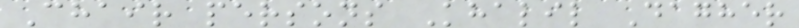Chair persons Khalil Dagher
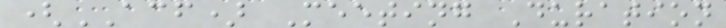(ACF) Meeting Duration
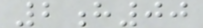2h00
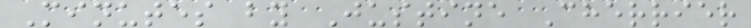Minutes by Justine Cherrier
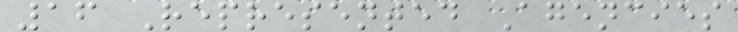16 Represented Agencies
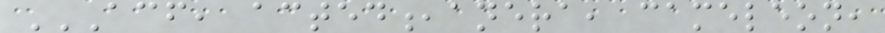ACF, ACTED,ANERA, CAMELEON,
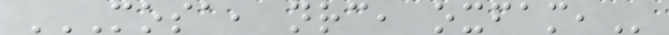MOSA, NRC, OXFAM,
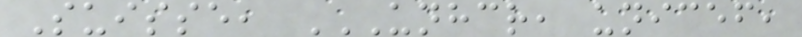Suisse, UNHCR, UNICEF,
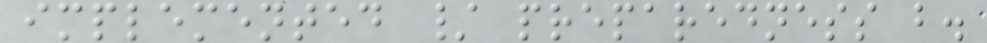implemented / preparedness b.
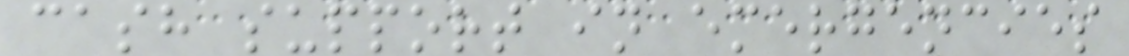cash support in emergencies
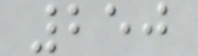250
